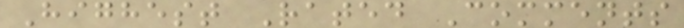Highest Rated Comments
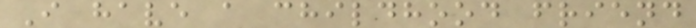I have a childhood friend
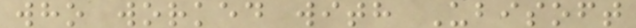who worked with Ubisoft
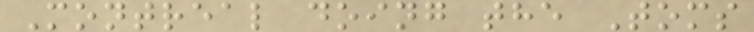Montreal doing the Toms
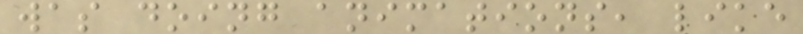was doing animations, like
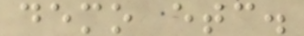demo etc.
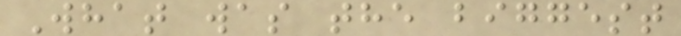What was the biggest
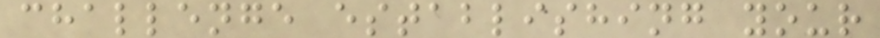challenge establishing your
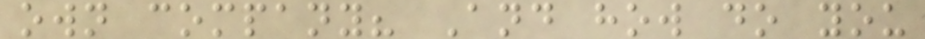own company? And how do you
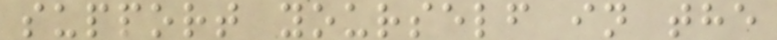support yourself in the
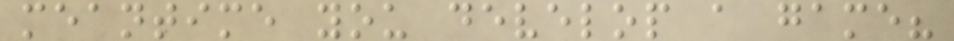meantime you develop a game?
